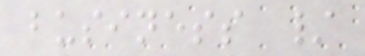business /
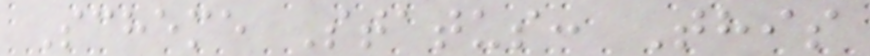Scheme Status: This
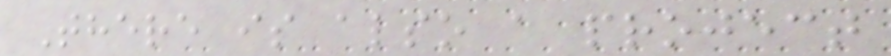There is also a project
